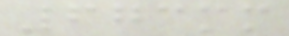673mm
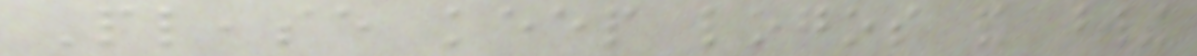Please keep logos and wording
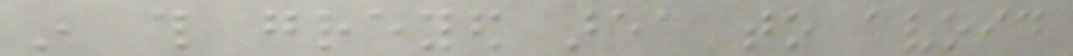in this greyed area to avoid
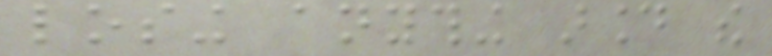losing anything around the
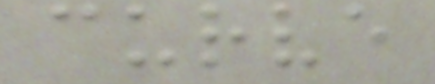curve
